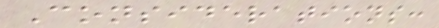Considerations:
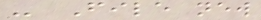- File new
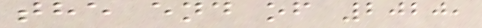the end of 2020,
